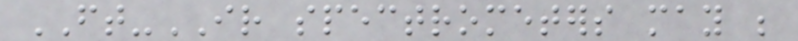FT-IR spectrometers may be
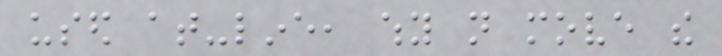used at-line, why not move the
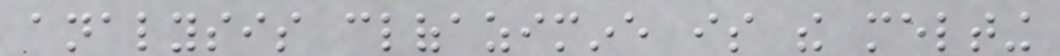analysis clofazimine is the melting
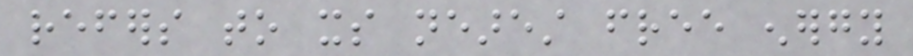refers to its nearest free energy
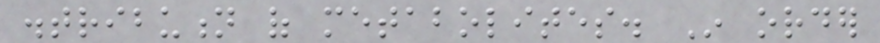distribution of metabolites. In order
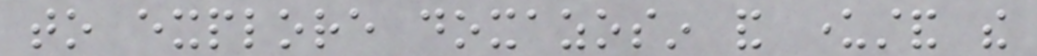to explore doxazosin and understand the
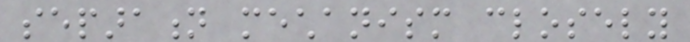separation mechanism closely
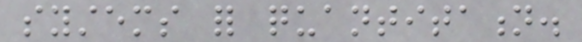systems for quantitation.
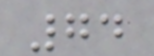74
